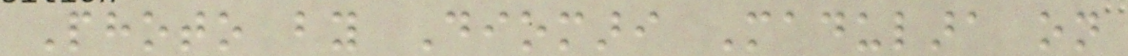Photo by Diomari Madulara on
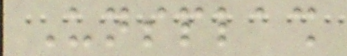Unsplash
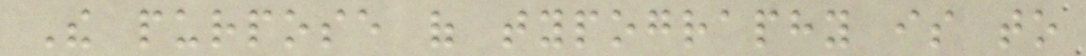The purpose of typography is to
